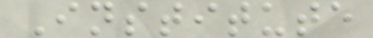Institute
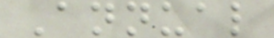Annual
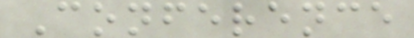Conference
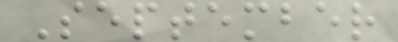September
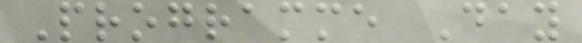Programme Day
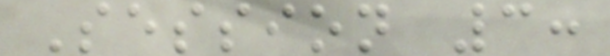Session 3:
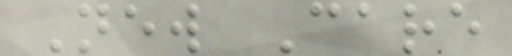New Care
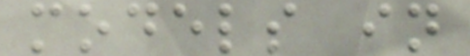models in
